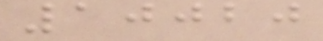10020
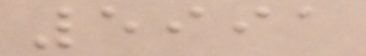5991
